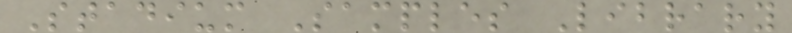Stadium Samples Library
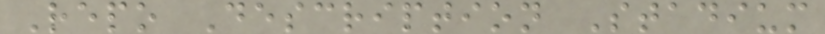Repo Description Stadium
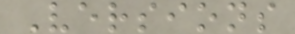Versions
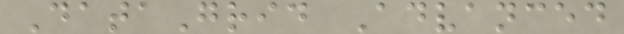DataGrid Advanced
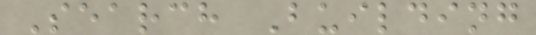Search Building
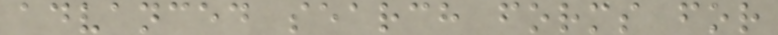advanced search forms for
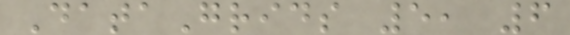DataGrids 5, 6
